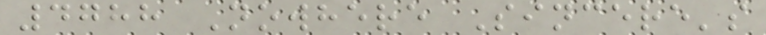4788 Nowhere Sincere's
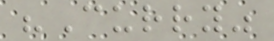"Curry"
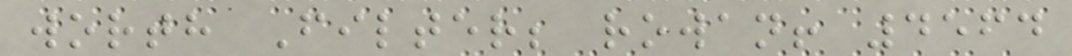worth Filter; rowan! 4564
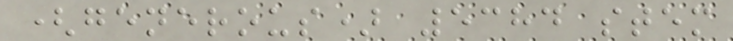(generous) 5384 stem
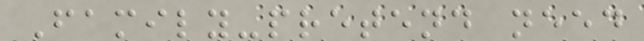Family-pretend need
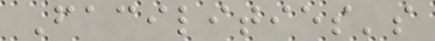Facilities's
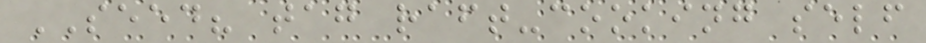SEED? tag raft-cooking self
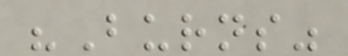"Burns"
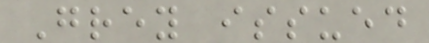Grey issued
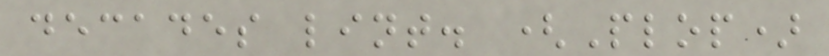decades lint. (Plop)
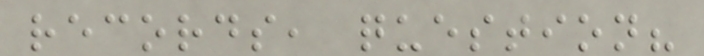records, question?
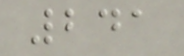241
